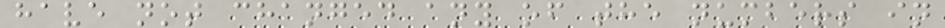have not changed any of the numbers in
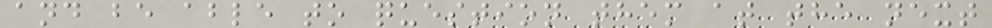and be able to question them at the next
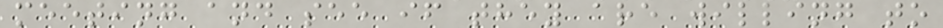meeting and see if they are willing to
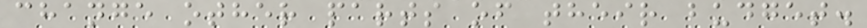change other parts of their budget.
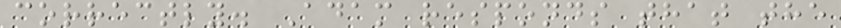correctly. Adam responds that the
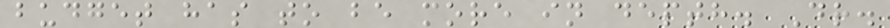budget has to be more in depth. Dr.
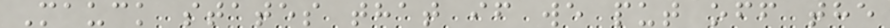Mauck states that if we put off the
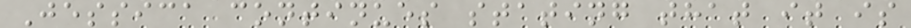Jessica continues stating that it is
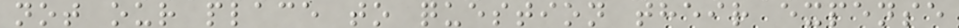not our place to question their expense
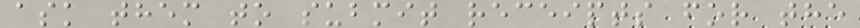ask them to submit receipts for the
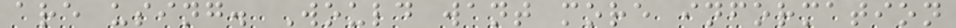are using. Would want more information
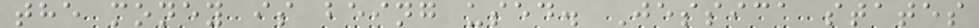the money is being used. Jessica states
